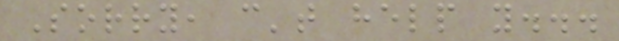Sorry, can't help you...
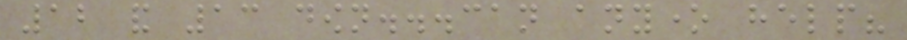12 and 13 down...can anyone help?
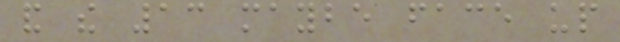and the 13 maybe face up
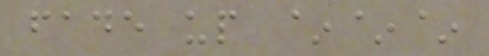fade up ~~~
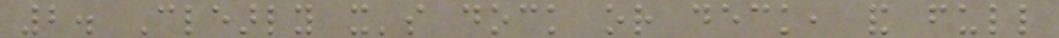2. Clearly it's dock or deck, and full
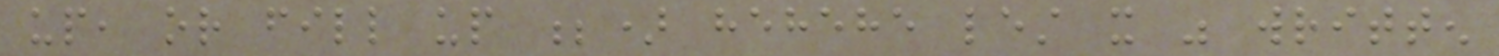up, or fill up ;) hehehe lest it was written
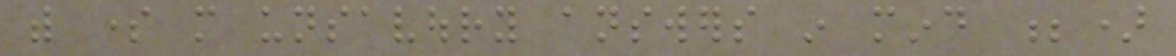with some more unsavoury answers in mind ;)
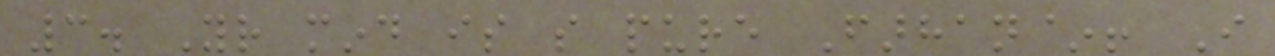3. Your mind is so pure Farhan~! I
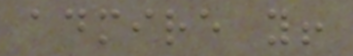admire you!
